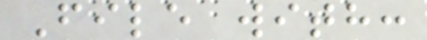File with:
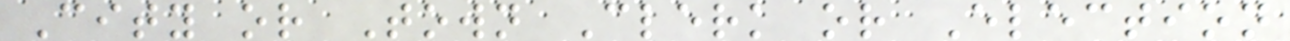City or Town Clerk or Election
